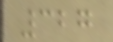327
